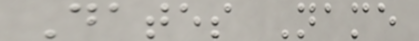Dates Name
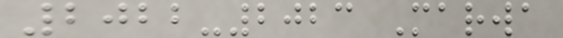2022-2023 Marwa
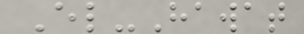El-Hawat
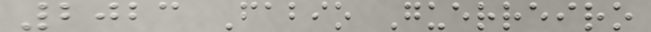2023 Fabio Guerreiro
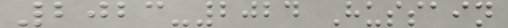2023-2024 Hussain
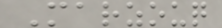Marzouq
